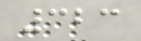323
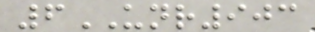6UNR903
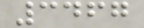3467
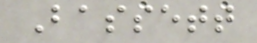Bassett
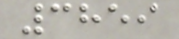3859
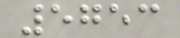5753
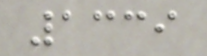1339
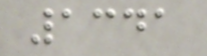1341
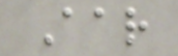Aar
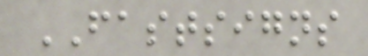FASTSIGNS
